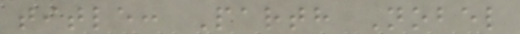title: Parth Nobel
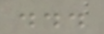...
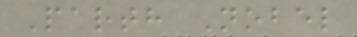Parth Nobel
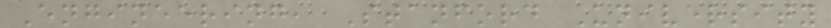Engineering, Stanford University
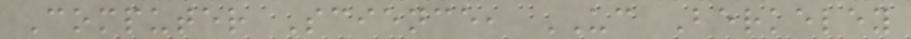Computer Science, UC Berkeley
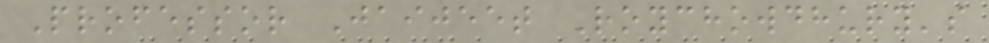Professor Jaijeet Roychowdhury's
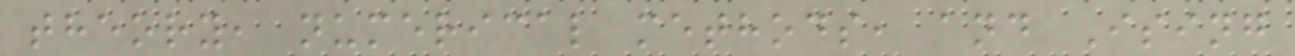theory, numerical methods, and Ising
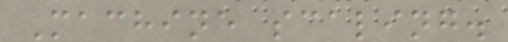Machine scaling.
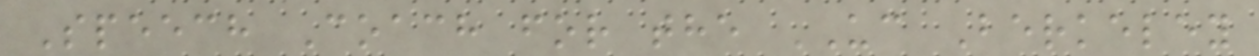Speech Coach for the UC Berkeley
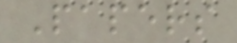Papers
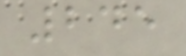245
